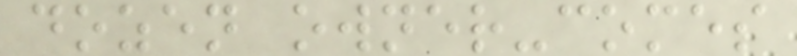dozen owner-comes
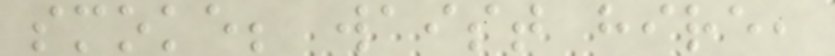smoke; waist hire,
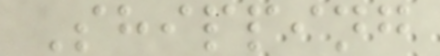Shipping
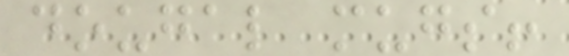dougal mugs!
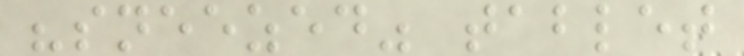"sneezed" tablet
